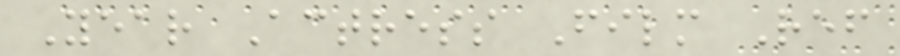Year Actress Film Ref
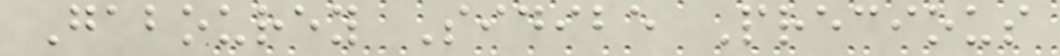Gabourey Sidibe Precious
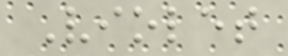Violet
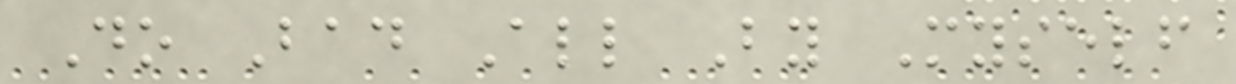Do Bad All By Myself
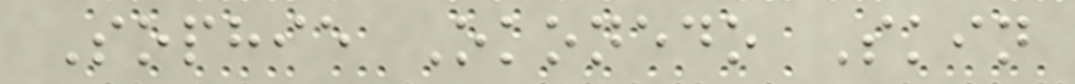Sophie Okonedo Skin
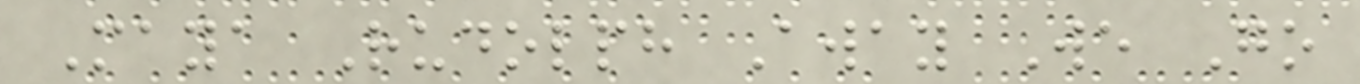Maya Rudolph Away We Go
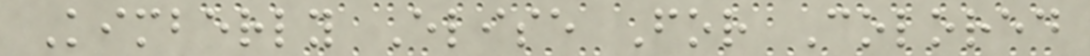Kimberly Elise For Colored
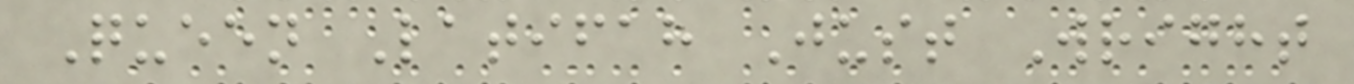Queen Latifah Just Wright
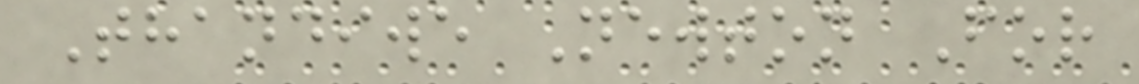Thandiwe Newton For
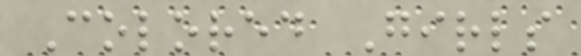Colored Girls
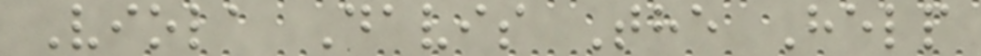Viola Davis The Help
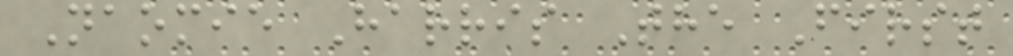Naomie Harris The First
